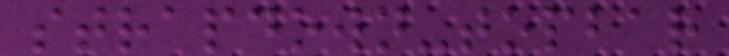strapdown-topbar
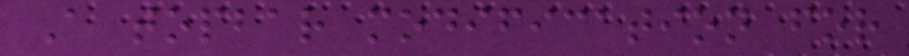A topbar modification for
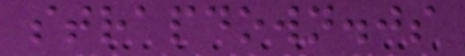strapdown.js
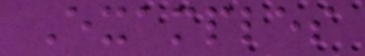Examples
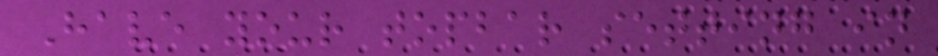Have your topbar setting in
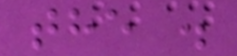the .
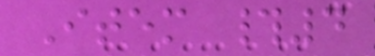Item #4
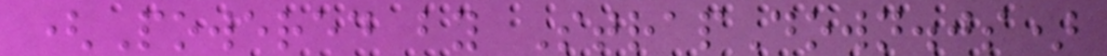(Powered by StrapDown.js)
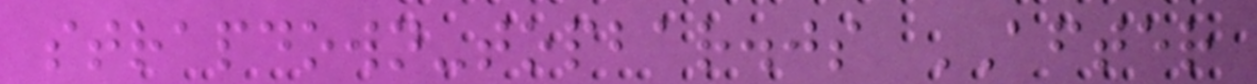strapdown-topbar.js AFTER
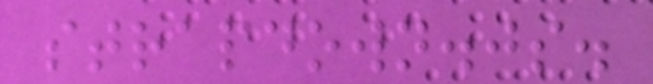strapdown.js.
